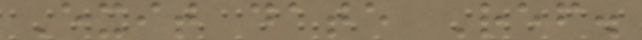Exit date Ref.
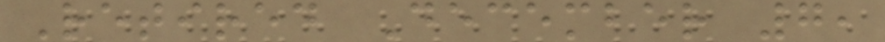Retired December 7,
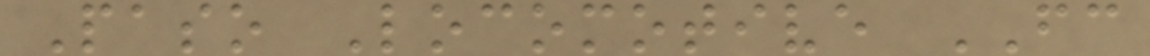Paso Locomotive FC
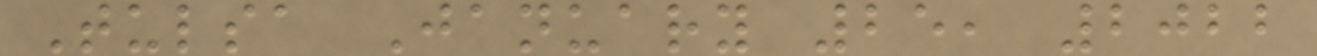Tulsa January 25, 2022
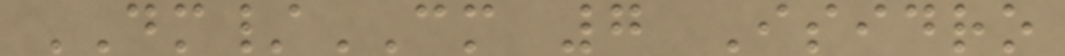DM/CM 7 Isidro
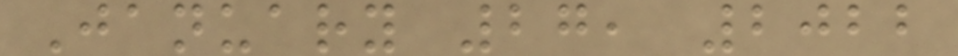January 27, 2022
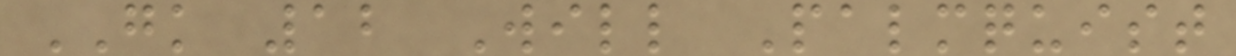GK 12 Will Palmquist
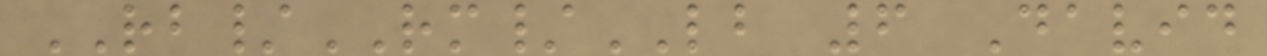RB/RM/LB 6 David
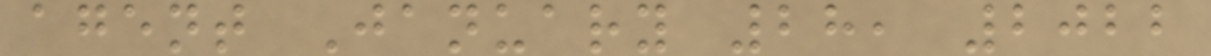agent January 28, 2022
